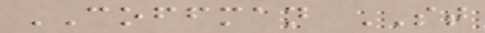COFFMAN ST
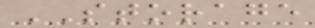STORAGE
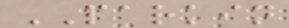PARKIN
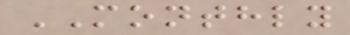MONTHLY
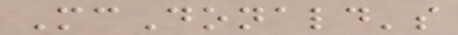McDonald's
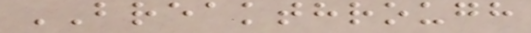BREAKTHROUGH
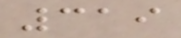319
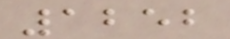1252
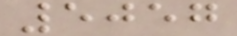5057
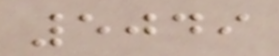5049
